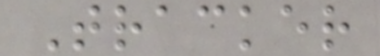Tracker
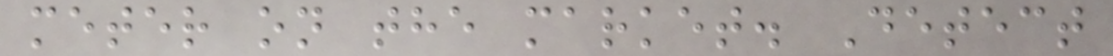meter on the market. Detect
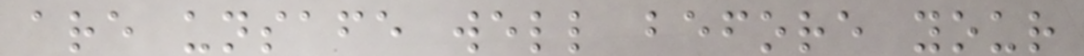are unsafe well before your
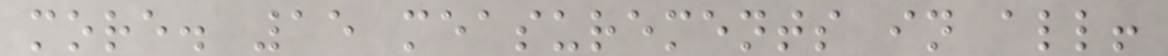more. 15 measurements in all!
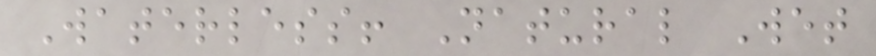Waterless! Natural Wet
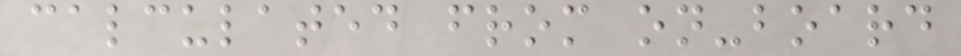calculated from on-board
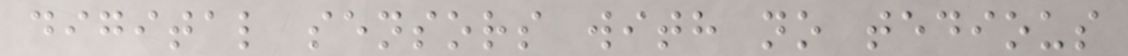digital sensors with no tedious
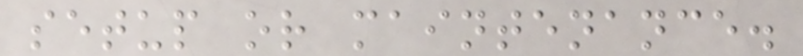setup or maintenance.
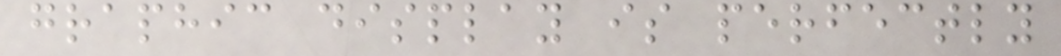graphic display is perfectly
